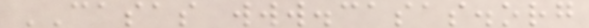CASAS www.casas.org
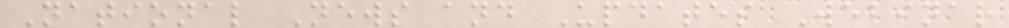National News and Updates Webinar
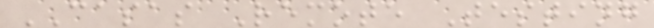CASAS Remote Testing
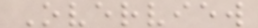Overview
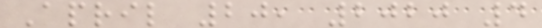April 20, 2020 4
